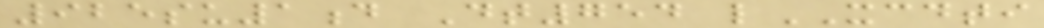925su1d Dt754 lXCDTI
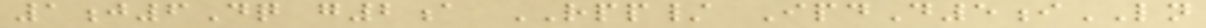1j6Dq g2a RPP/ IpdD5iLN
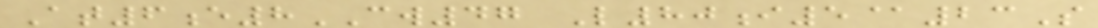At6e8CW47 L80i5@23S
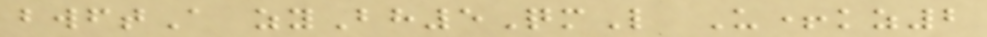bwftA zyBh5QmL U+kz2
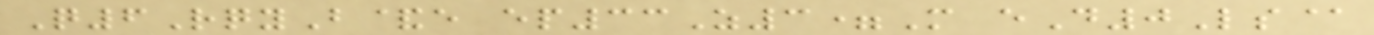Q6RqyB&e ep33Z3=M eD0Ls@
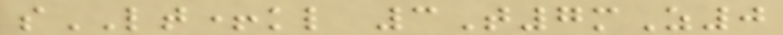sLT+kl 3T7mZ0
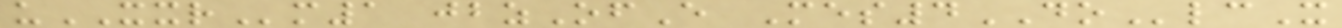uXXRm1 jbzOfE Mes4DOlcX
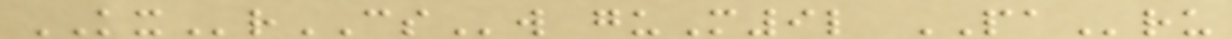KXrCSw guM9l PAru
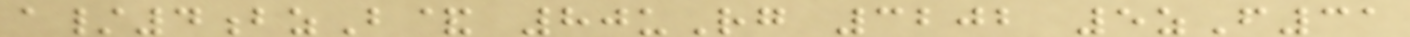a/4bzB& 80uRg 3202 5zF31
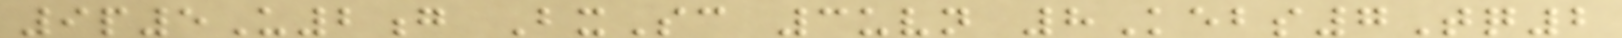9p5U2g BxSc 3uvn 8Kebs7Tq2
